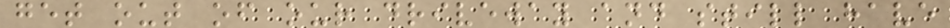get out of our driveway and still have
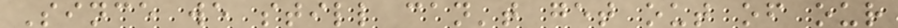Since we still can't get out of our
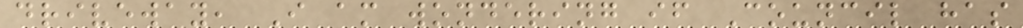driveway, I am wondering if Council has
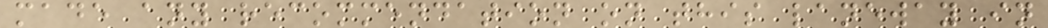made any recommendation on this laneway in
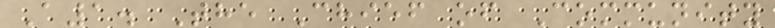A1. The Chief of Community
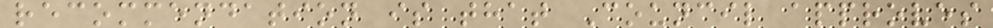recommendation is that Council approves
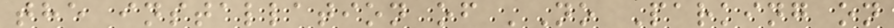the installation of 'No Parking on
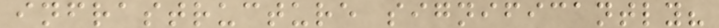infrastructure significantly?
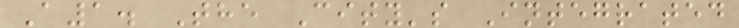A1. The City's Integrated
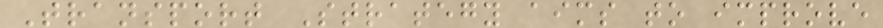Transport Strategy aims to improve
